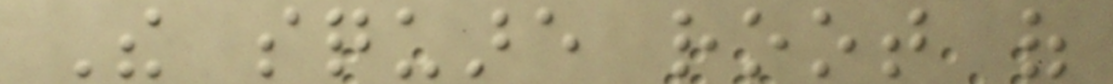The square root of
